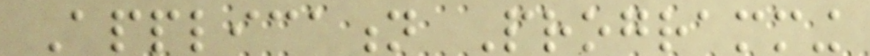Application Programming
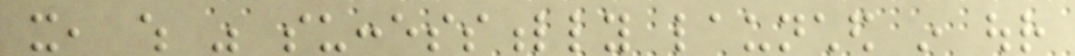it, which was successfully launched in our
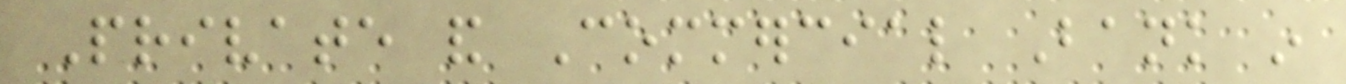Private and Commercial Bank in
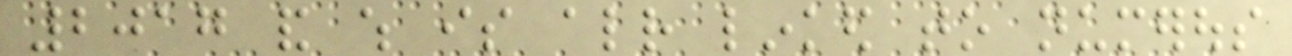2017 and which is already linked to numerous
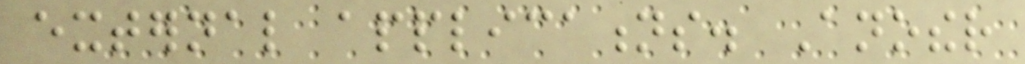external applications. Another
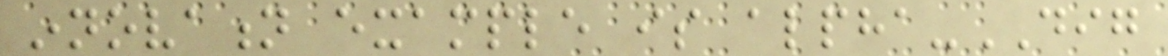innovation example is alpha-DIG
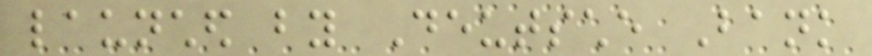launched by Deutsche Bank
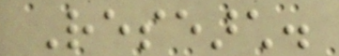Research.
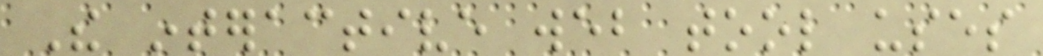The interactive web tool uses
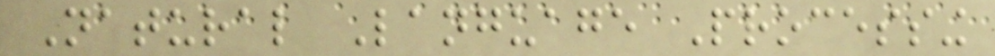Natural Language Processing
